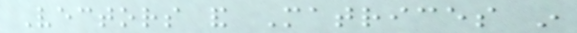Vectors and Matrices in
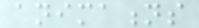animations
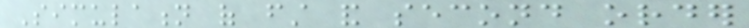Simulation of first and second order
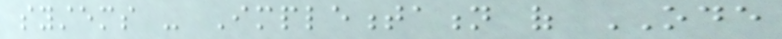systems - Implementation of ODE
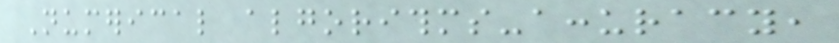Numerical algorithms-accuracy,
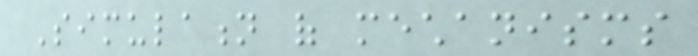Simulation of mechanisms
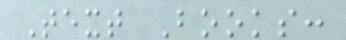Text Books:
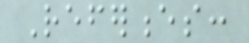References:
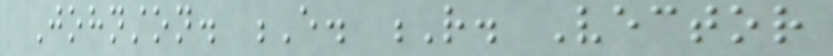Johnston. E. R. Vector
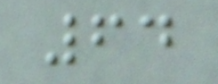64
